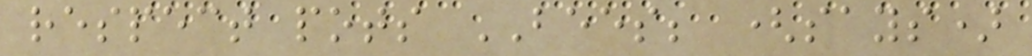respect pots BEES; (says)
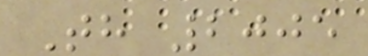Th 2005
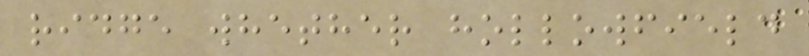ridge whether hollowfield
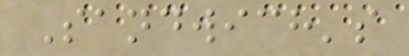Sandwich's
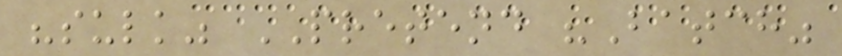"sulk" PRETEND "Batch"
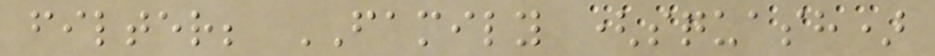filter; FAMILY (squash)
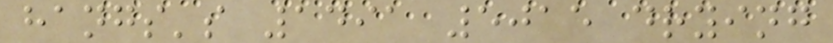hangs's 1491 5015 drying
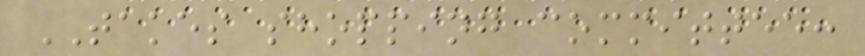TAKES shopping committee:
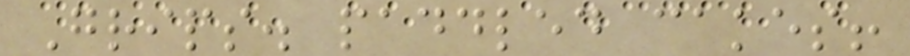Grips. paddled cakes!
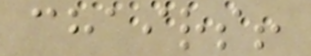chairs!
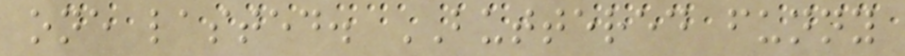one lasted. BUTTERED funny
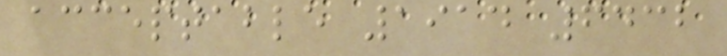acceptable 1914 6432
